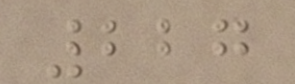227
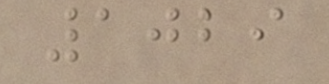1029
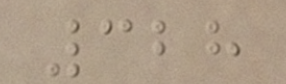328
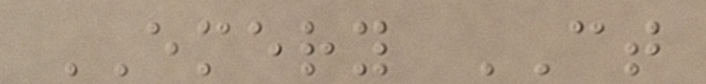EMERY CT
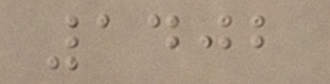1402
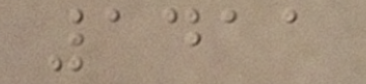1411
